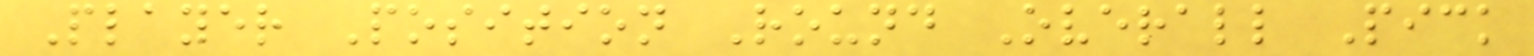Player Position Round Overall Pick
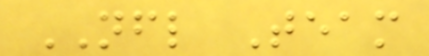NFL Team
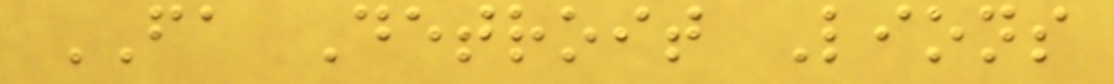FA Detroit Lions
